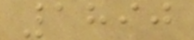1890
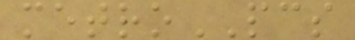metroPCS
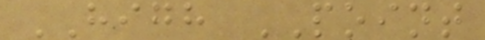HIGH POINT
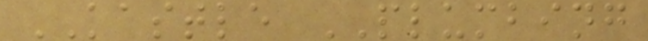KASTLE PLUMBING
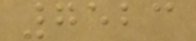7523
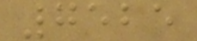7525
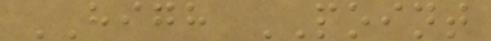HIGH POINT
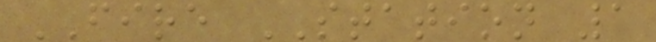FIRE STATION 1
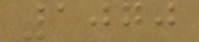1070
